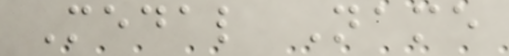Medal Name
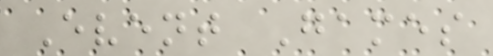Event Games
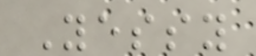Yessy
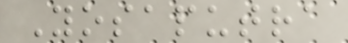Yosaputra
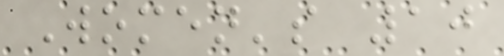Women's 10
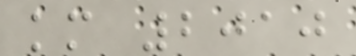km 2010
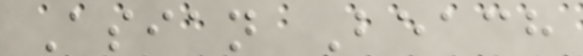Asian Beach
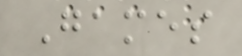Games
